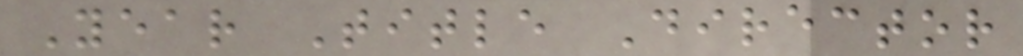Year Title Director
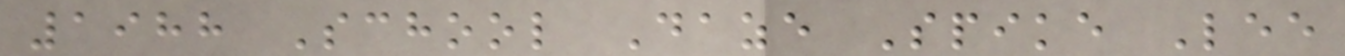1988 School Daze Spike Lee
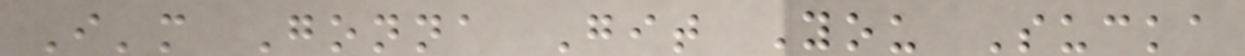I'm Gonna Git You Sucka
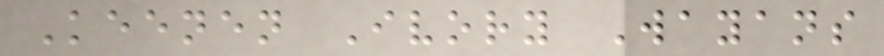Keenen Ivory Wayans
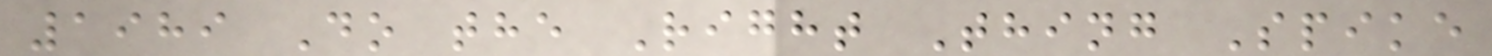1989 Do the Right Thing Spike
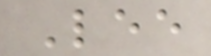Lee
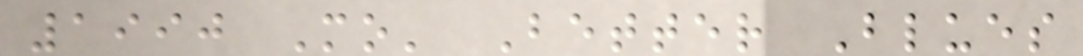1990 Mo' Better Blues
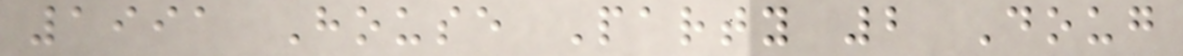1991 House Party 2 Doug
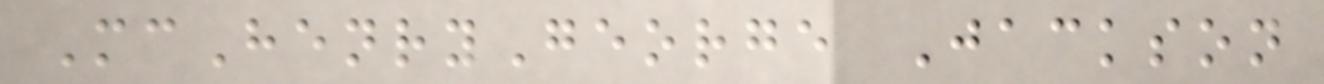McHenryGeorge Jackson
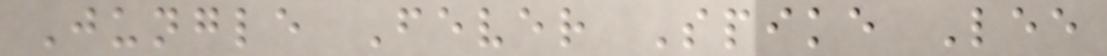Jungle Fever Spike Lee
